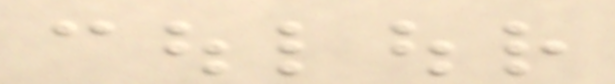coulour
